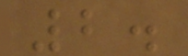2.
